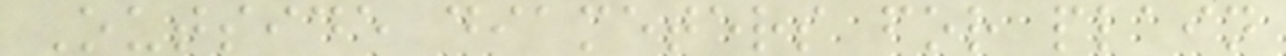Outside diameters for plain
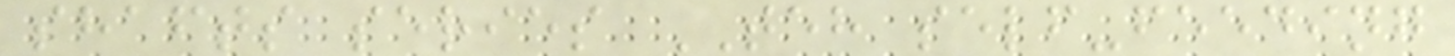shafts series TEH self-feeding
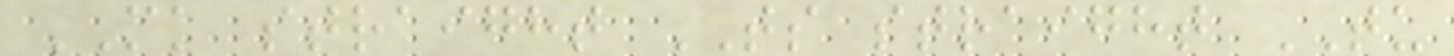MK straight TS straight TU
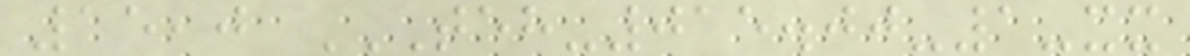15,0 TEH-015.00-1-XX
